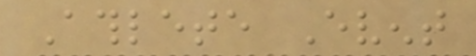Athlete Event
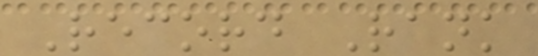Record Rank
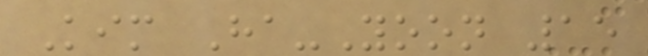Kim Ha-Yoon 15
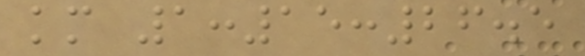km 1:15:26.5
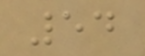54
